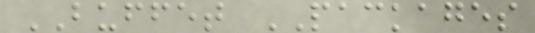BUFFET PACKAGES
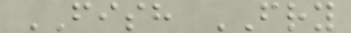FISH FRY
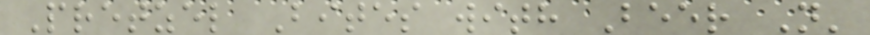Pretzel Bites with Beer N'
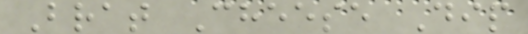Brat Cheese Dip
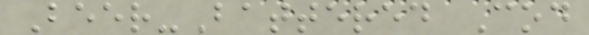Beer-Battered Cod
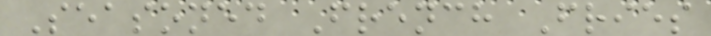Seasoned French Fries
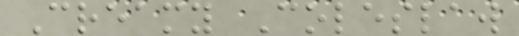Creamy Coleslaw
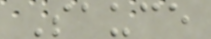Sauce
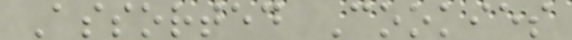Assorted Cookies
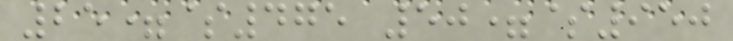25=$475 50=$950
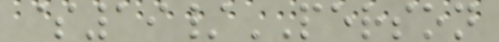$19/PERSON
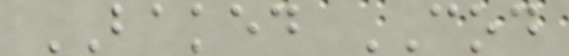BAKED COD
